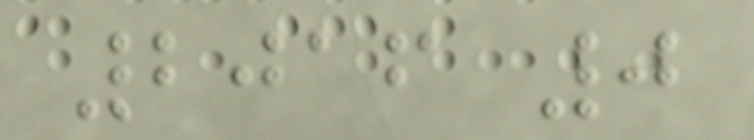2016 0
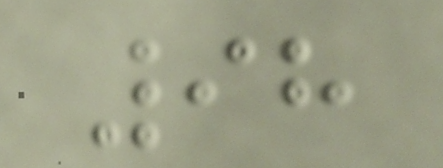98
